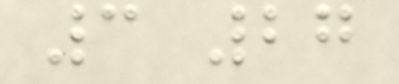3 27
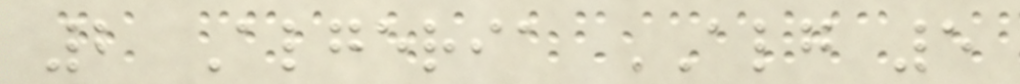2 Algeria ALG 5
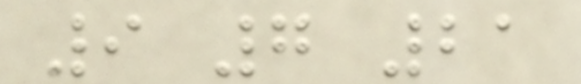9 7 21
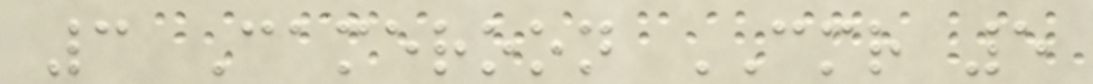3 Cameroon CMR 5
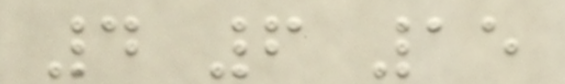4 6 15
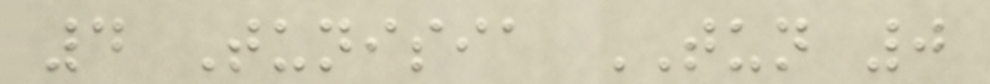4 Tunisia TUN 0
